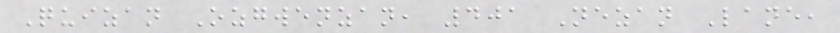Quizan Ozgwenzan, 401 Nezan Lane,
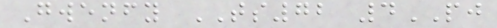Gwenfy TS72 4PJ
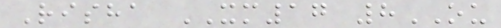Risha XM17 8OU
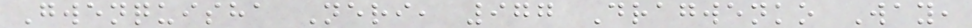Gwenquisha Neri, 977 Dragwenko Way,
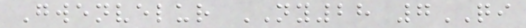Gwenvelur NY28 7QI
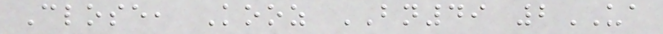Close, Kooz BN49 2UA
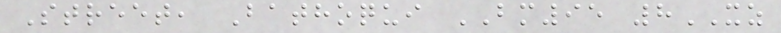Street, Bathoqui BM95 8XZ
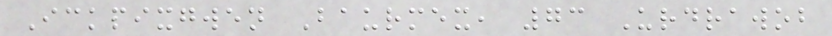Ickpixgwen Baurmex, 73 Urdrawob
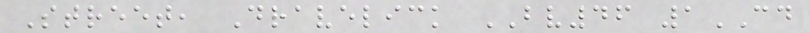Street, Dravelick BV46 1CD
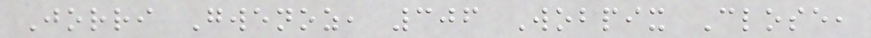Jorri Gwenoz, 306 Wobpix Close,
